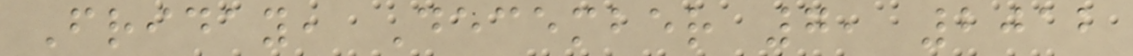Friday, December 7, 2012
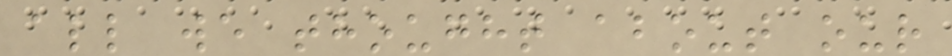all we thought about our
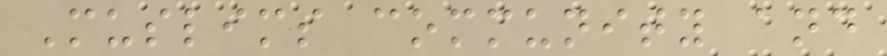Muslims community and
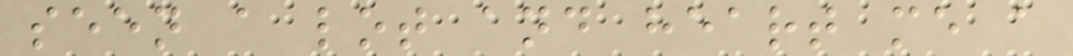seen a lot and heart me a
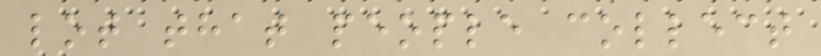lot that people collect
